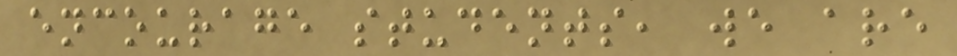encourage students, we are
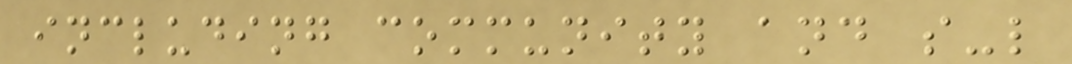including community and s-l
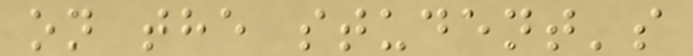on the student's
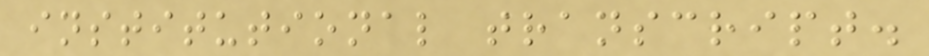institutional transcript.
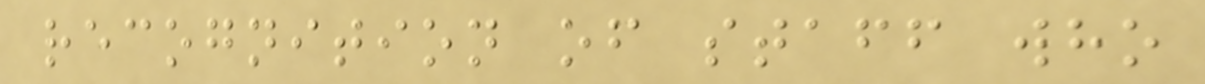recognition of staff who
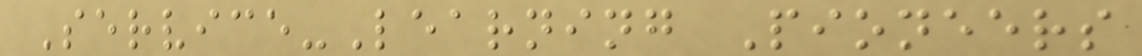Service-Learning Pioneers
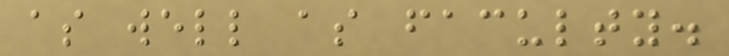as well as faculty.
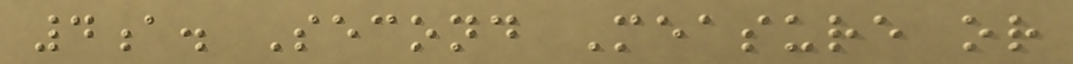4a. Second Measure or
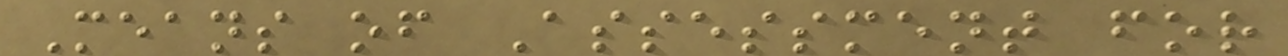Means of Assessment for
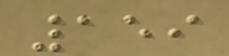159
